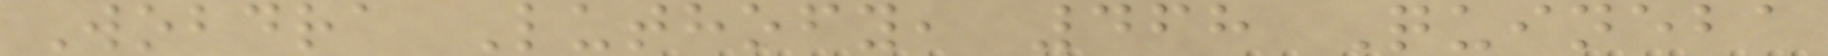Wobdra Luthofy, 468 Quineba
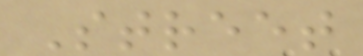Street
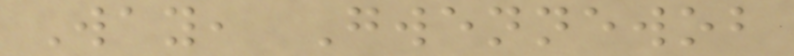Way, Gwennewob
